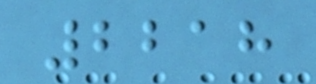2218
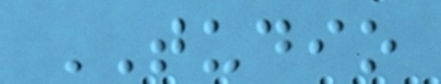TUDIO
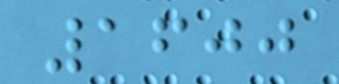1600
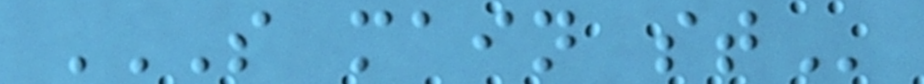S MAIN ST
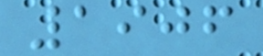1906
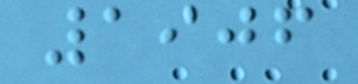1906
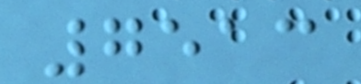7513
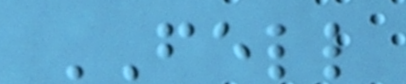FELL
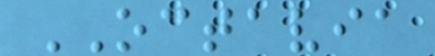OCTAVIA
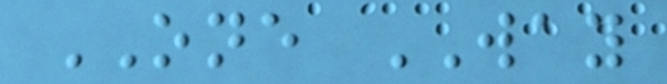ONE WAY
